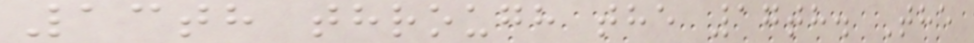13th through the 17th. The
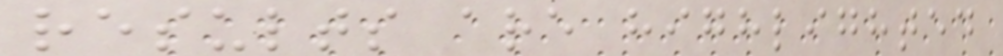results are highlighted
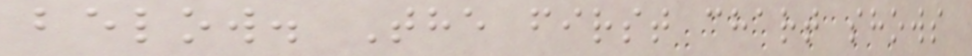below. The first chart shows
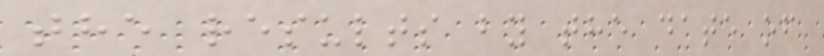the results by the date of
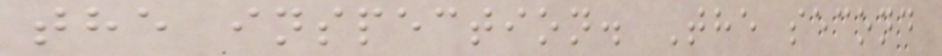the inspection. The second
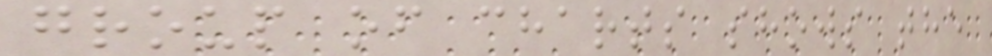group of charts shows the
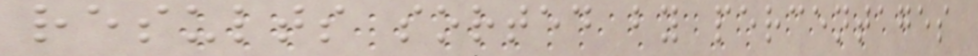results sorted by percentages
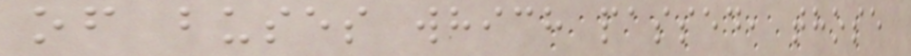of buses which passed, those
